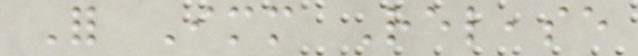For Immediate Release
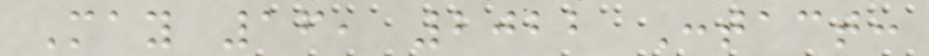May 16, 2022 Contact:
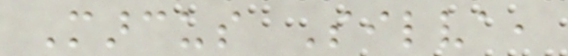Marcus Silva,
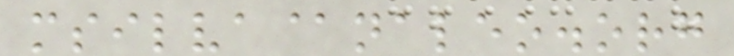msilva@naleo.org
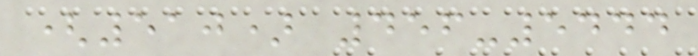(510) 456-5444
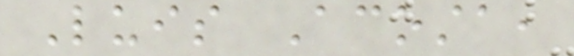Luis Acosta,
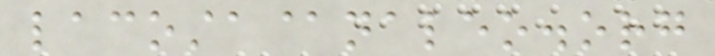lacosta@naleo.org
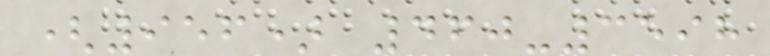(956) 460-3598
